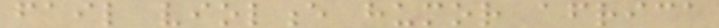fail violence humor africa
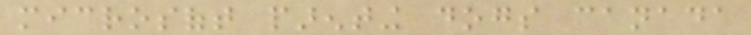microsoft parenting dogs canada
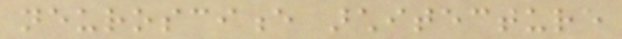neuroscience architecture
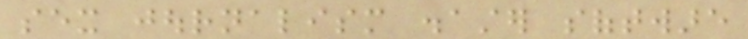sex journalism disaster software
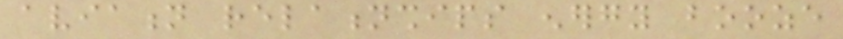aviation relationships energy booze
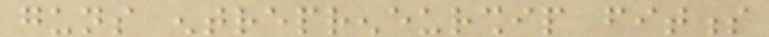guns entrepreneurship fitness
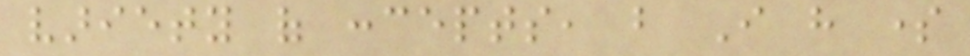variety of concepts, but I have some
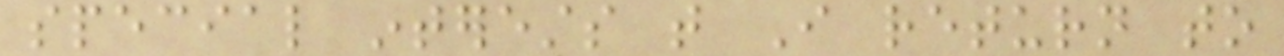special interests that I return to
